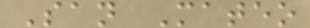San Mateo
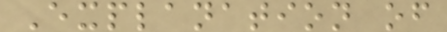Explanation of
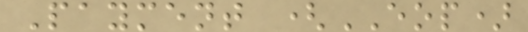Payment (EOP)
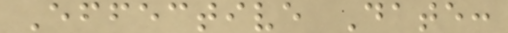Effective Date:
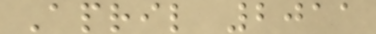April 2011
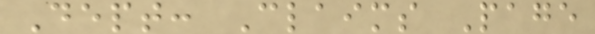Dept: Claims Page
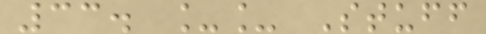33. __ Stuff
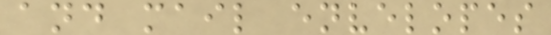and mail envelopes
